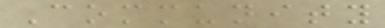Community
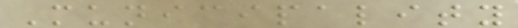Municipality
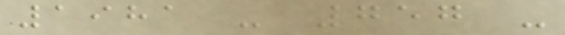1981 - 757 -
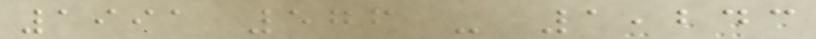1991 576 - 1,243
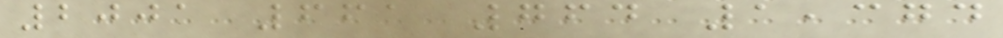2001 661 764 1,374
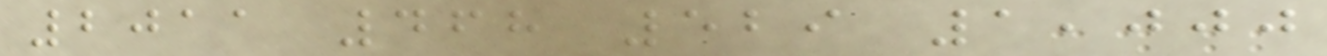2011 468 529 1,000
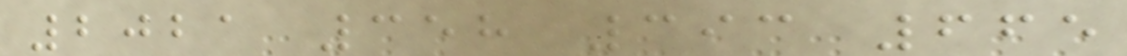2021 358 393 665
